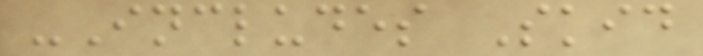-Includes Skid
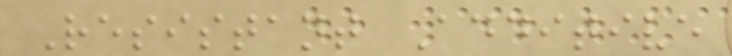Resistant Additive
